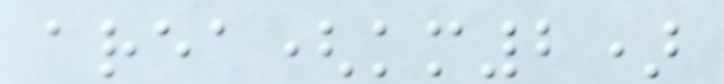area(km2)
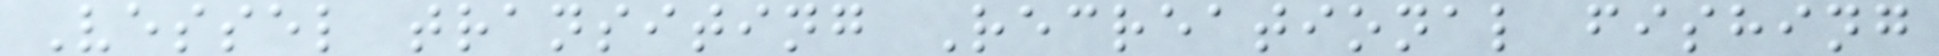Vessel transiting Recreational fishing
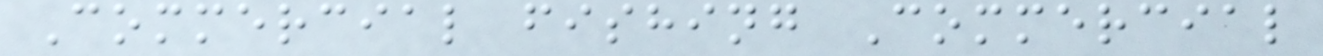Commercial fishing Commercial
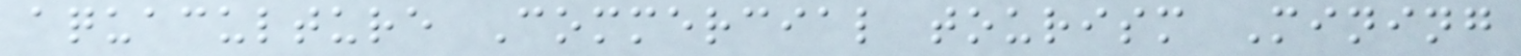aquaculture Commercial tourism Mining
